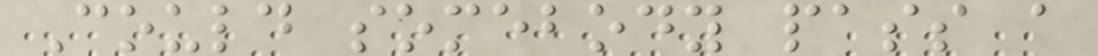Could somebody pass a
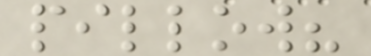pillow?
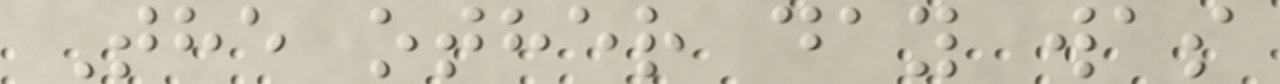The other day was
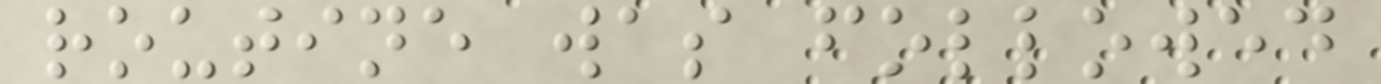routine was followed
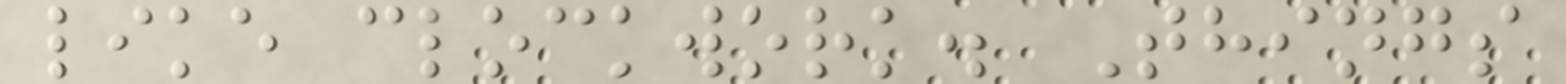like clockwork. Things
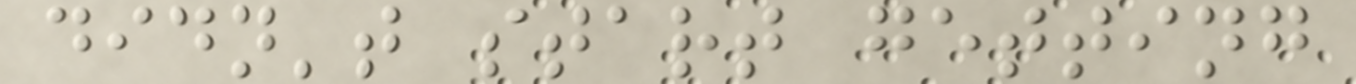didn't start getting
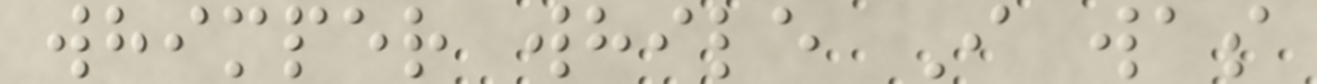whimper while I was
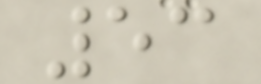53
